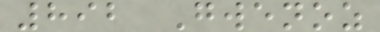892 Gwenoz
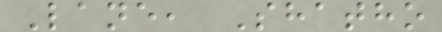Lane, Shatho
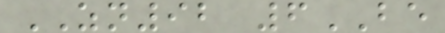ZN92 6BE
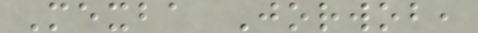Mexba Jorwob,
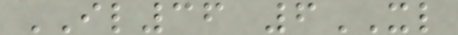IL36 6XL
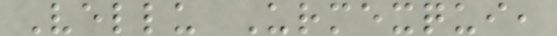Vellu Urmexqui,
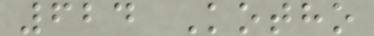624 Kotho
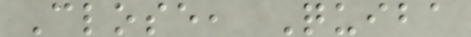Close, Quiba
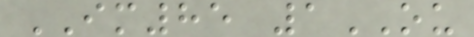IM85 1OU
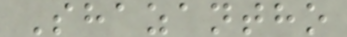Shazantho
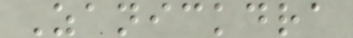Zanickdra
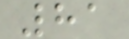81
